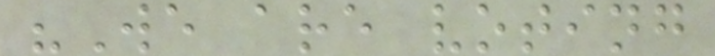"We are voting
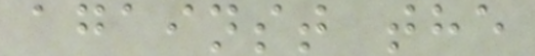against the
